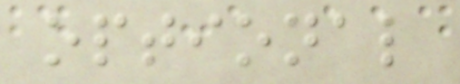optional
